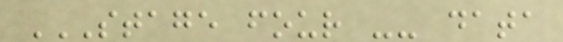STAGE FOUR -- DATA
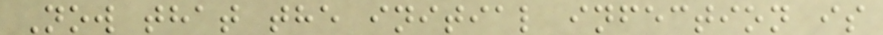Now that the initial infection is
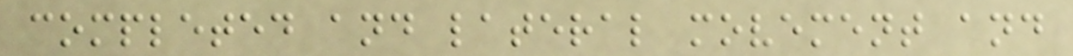completed and lateral movement and
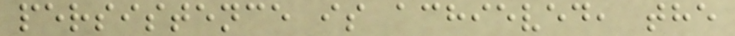persistence is achieved, the
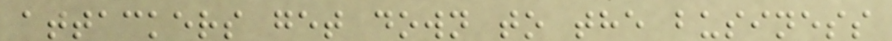attackers get down to the business
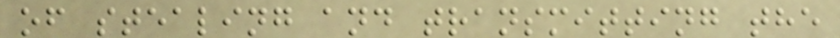of stealing and transmitting the
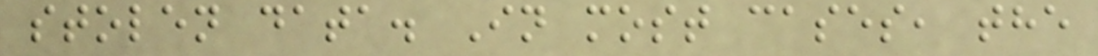stolen data. In most cases, the
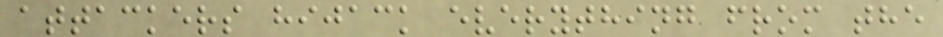attackers hijack everything from the
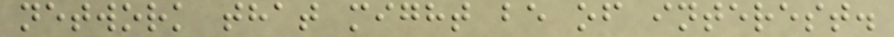network that might be of interest.
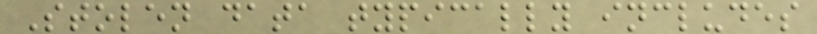Stolen data typically includes
